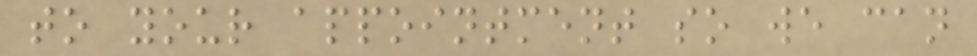to your appointment so we can
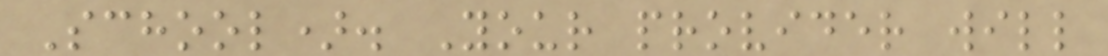School). Your provider will
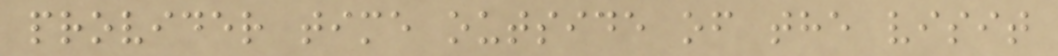provider time outside of the visit
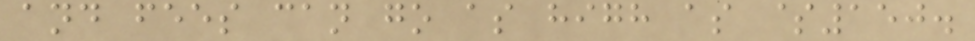and fees can go as high as $150.
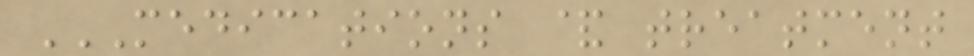MEDICATIONS & TREATMENT
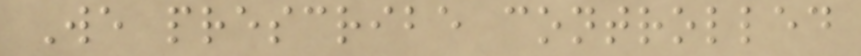We prescribe controlled
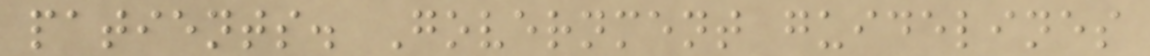patients. Government guidelines
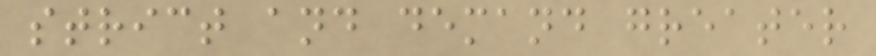strict and demand greater
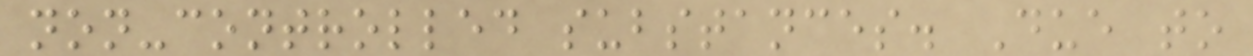non-controlled substances. Due to
